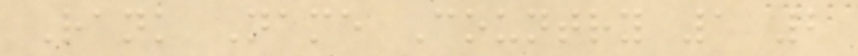Rank Name Country 1 2
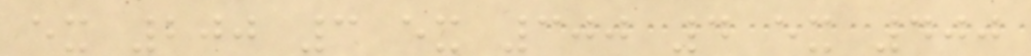ex 200 3 ex 300 4 ex 400
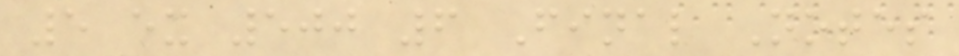5 ex 500 6 Final Notes
